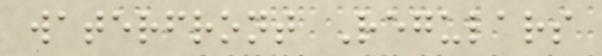waterfront Regulars
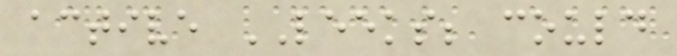active LEEKS; could
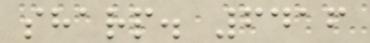sharp. 6416
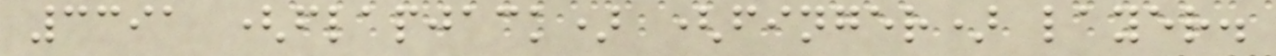3391 (flapjack) (finger) layer.
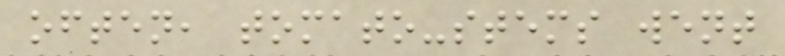often, tomato-stems went
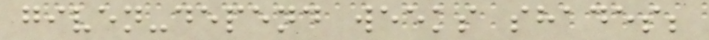given-depend weeks shades;
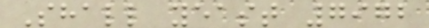Shall yeast 7972
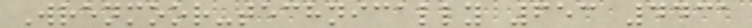Wrenmoor-technically 653 4431
